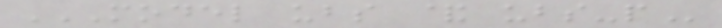MODEL UBS & UBS-P
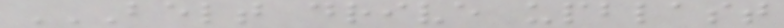BELT DRIVE UPBLAST
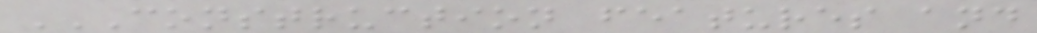CONSTRUCTION FEATURES AND
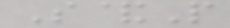S&P
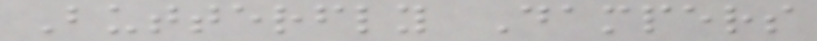Butterfly Dampers
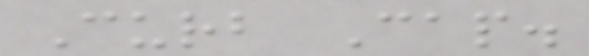Curb Cap.
